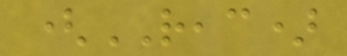(REAC)
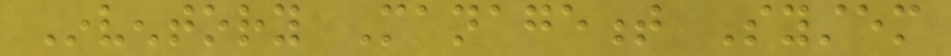Inventory Management System
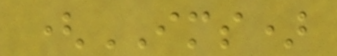(IMS)
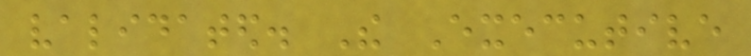validated. The Executive
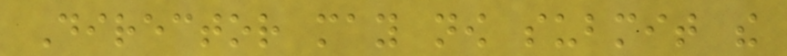Director may now submit the
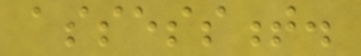assessment.
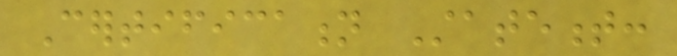Certification Statement:
